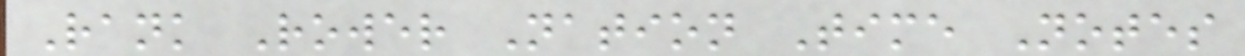Rank Rower Nation Time Notes
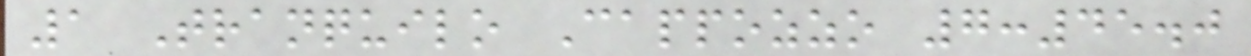1 Tranquilo Cappozzo 7:45.0
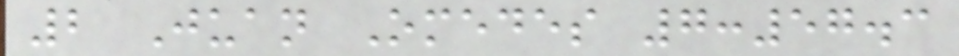2 Juan Omedes 7:57.3
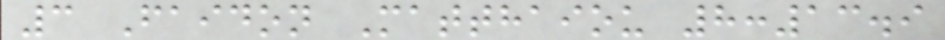3 Faidon Matthaiou 8:13.9
